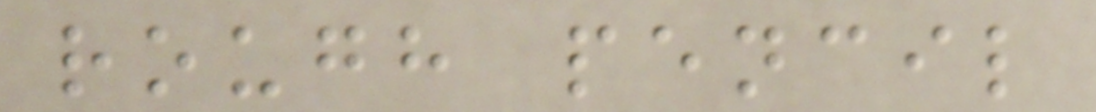rough pencil
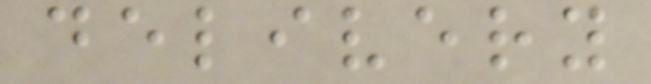delivery
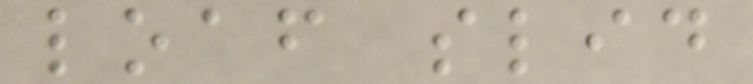loaf slid
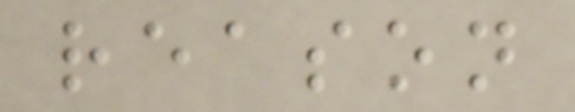reason
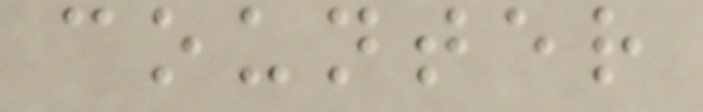counter
